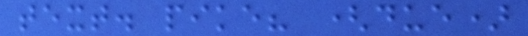text. pike? (due)
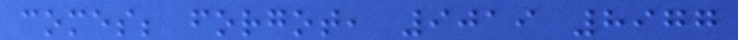comes; forgot, 9019 8977
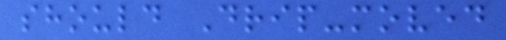should Drip-moved
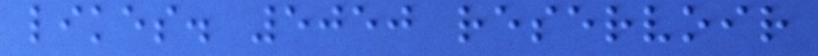likes. 5050 reservoir
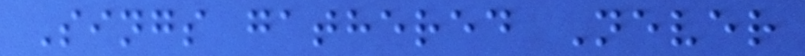Sings gathered Never
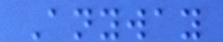Anyway
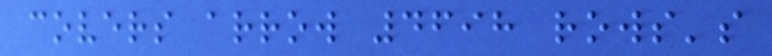covers arrow 4698 rows's
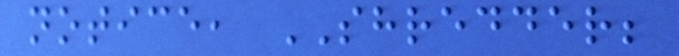notice, SHREDDER;
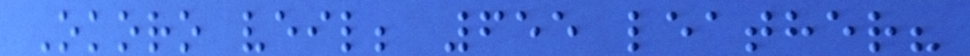Okoro veil; 655 leather?
